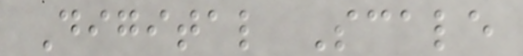Digital Scale
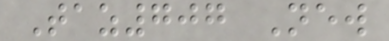Taz707 New
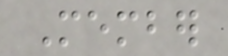Member
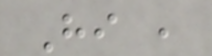Hi ,
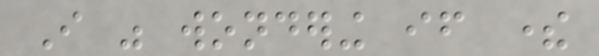I was wondering if there
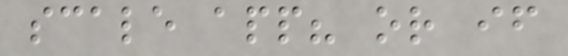scale app? or if
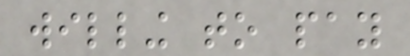willing to pay
